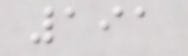191
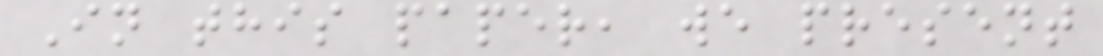In this paper, we present
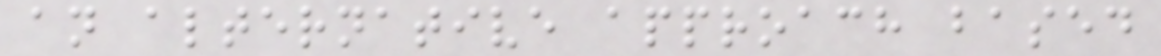an alternative approach based
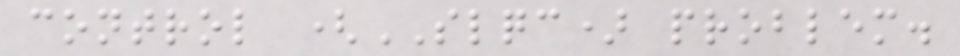control (SLQC) problem.
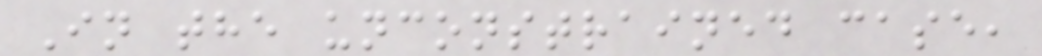In the unconstrained case,
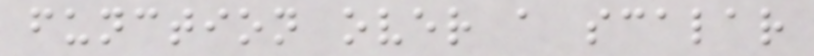function over a scalar
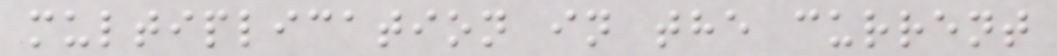multiplication in the current
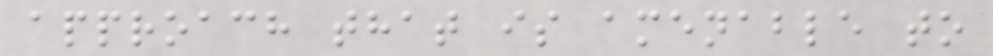approach that is amenable to
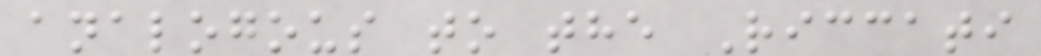analogous to the Riccati
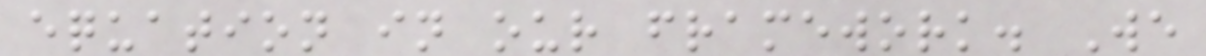equation in our framework. We
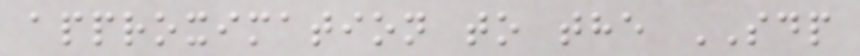approximation to the SDP
